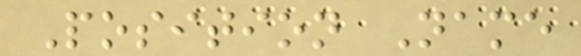Position Name
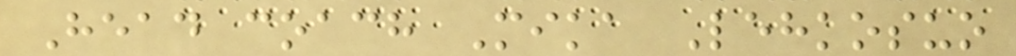Head coach Mika Lehkosuo
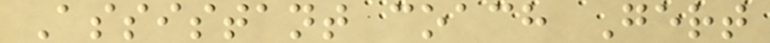Assistant coach Gert
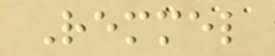Remmel
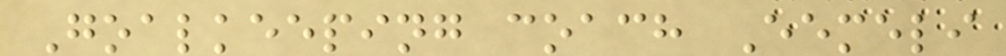Goalkeeping coach Eemeli
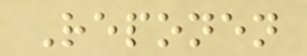Reponen
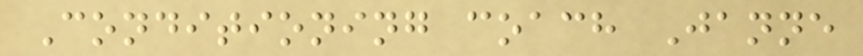Conditioning coach Janne
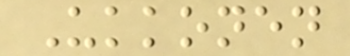Ukkonen
